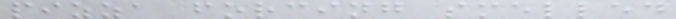pizza forcing smelled
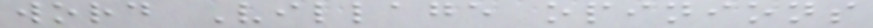word Village opinions
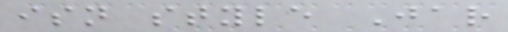isn style Jar
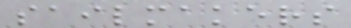sailmakers
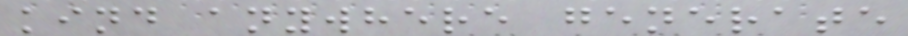kind anywhere generate
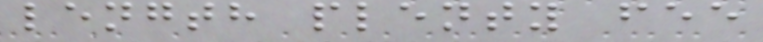length plenty fee
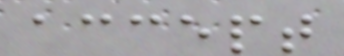accept
